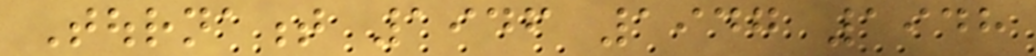Tournament 1946 1947 1948
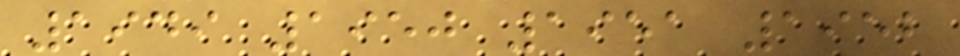1949 1950 1951 1952
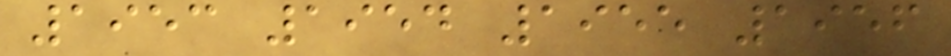1953 1954 1955 1956
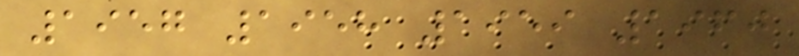1957 1958 1959 1960
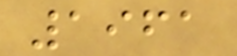1961
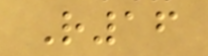R16
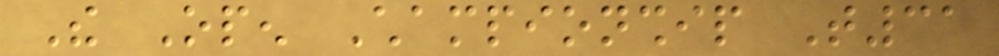The Open Championship T31
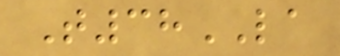T38LA
